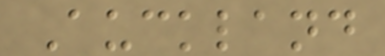Auckland
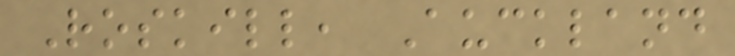Roskill, Auckland
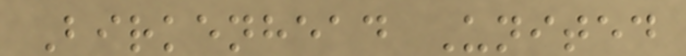Birkenhead United
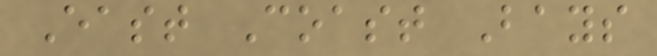East Coast Bays
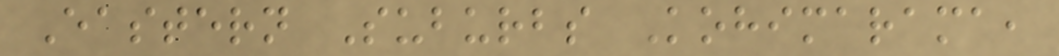Eastern Suburbs Kohimarama,
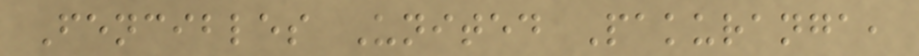Fencibles United Pakuranga,
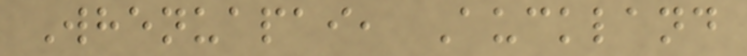Whenuapai, Auckland
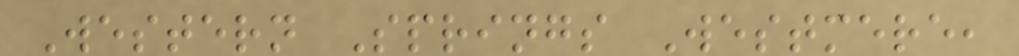Western Springs Westmere,
